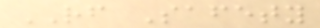RF Safety
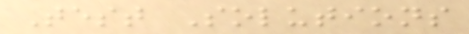Test Solutions
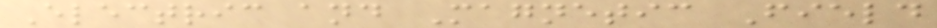Electric and Magnetic Field
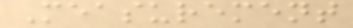Measurement
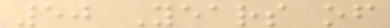50 Years of
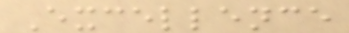Excellence
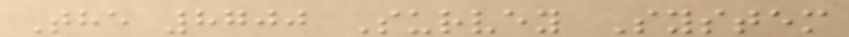The 8700 Survey System
